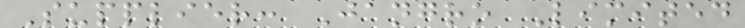Supplier: Jangro Limited
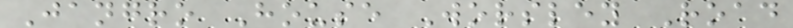Jangro House Worsley Road
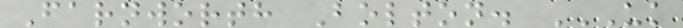Farnworth Bolton. UK
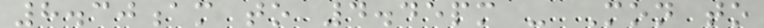8.30am to 4.45pm - Mon to
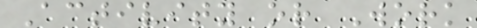Activity or Work
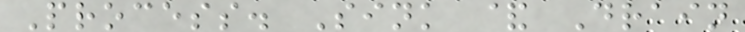Process. Sink & Drain
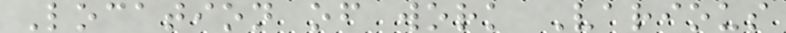Location of work Various
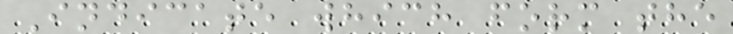Indicate which form the
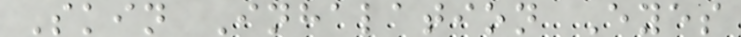Skin Inhalation Eyes
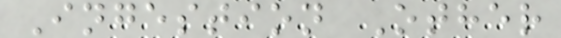Ingestion Other
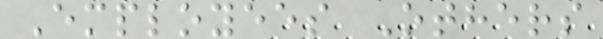Employees Others
